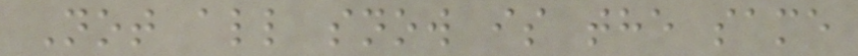Not all snow is the same
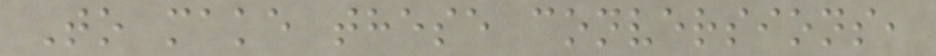To make these conversions,
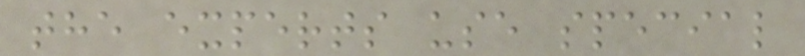the experts use special
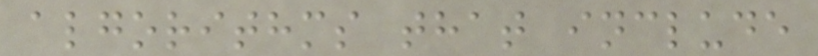algorithms that include
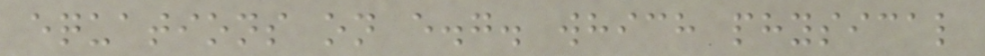equations on e.g. which physical
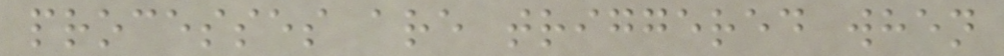processes are triggered when
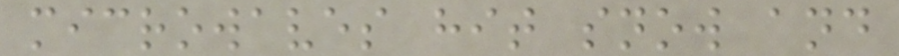microwaves hit snow and
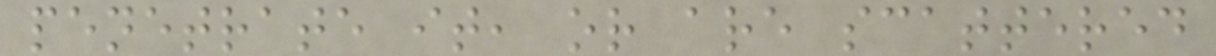penetrate it, or are scattered
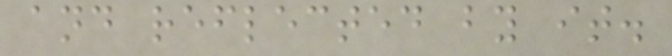and reflected by it.
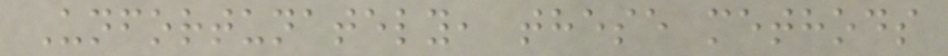Unfortunately, these methods
